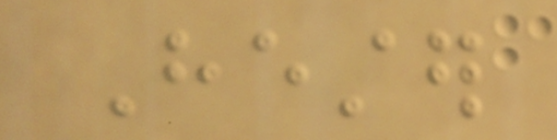Hester
